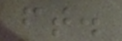ft.
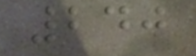240
